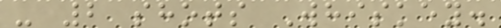- 2 shots Whiskey.
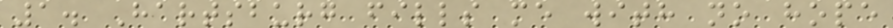1. Hartsburg fills me with no hope
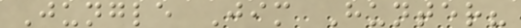Jungle Jim Hunter?
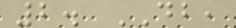2. DB,
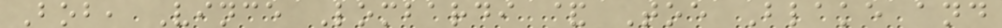Bob, Vince Lombardi & Toe Blake and
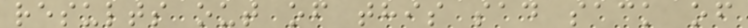results out of this sad sack of
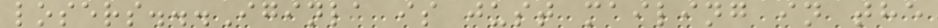losers...Iginla is just mailing in the
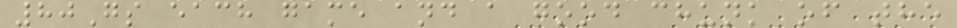80Gs each game and a good chunk of the
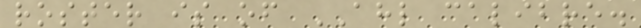roster is of AHL calibre.
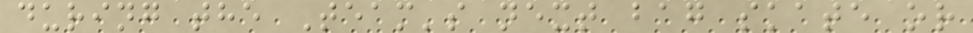during the Team's next bag skate or
